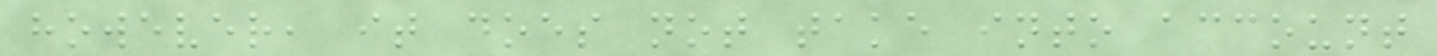however, it does not take into account
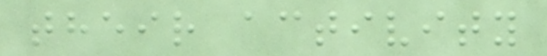their activity
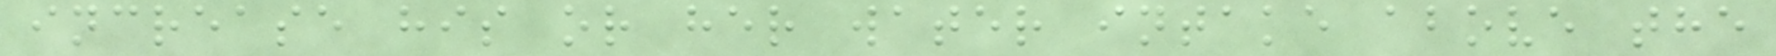increase his or her water intake above the
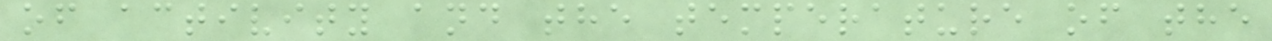of activity and the temperature of the
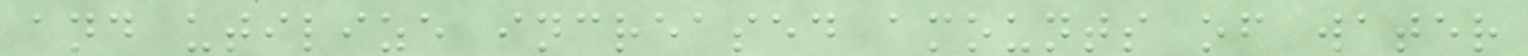and utilize increased amounts of water
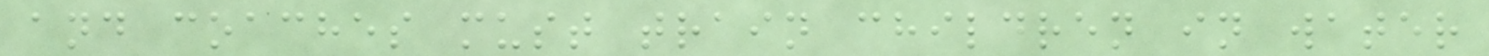and coaches must train children in water
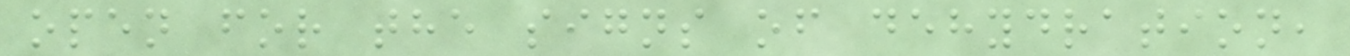open for the signs of dehydration,
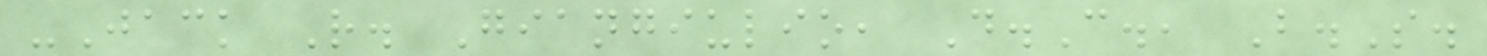-Jack R. Giangiulio, D.C., B.S.
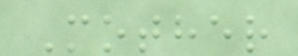Mother
